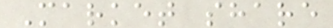Market share
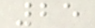25
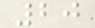20
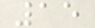15
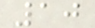10
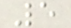5
